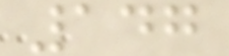147
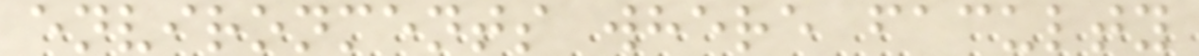environments where faculty
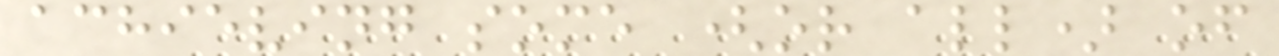achieving some (or all) of
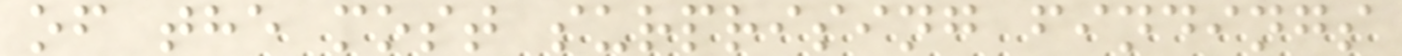of the most surprising findings
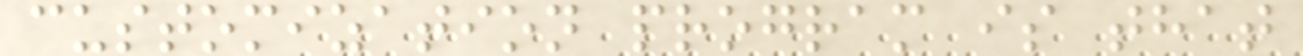customization program is that
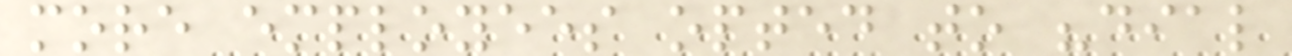more employees opted to "dial
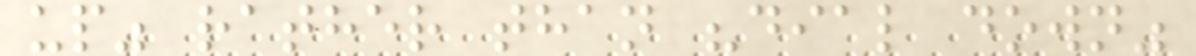up" rather than "dial down"
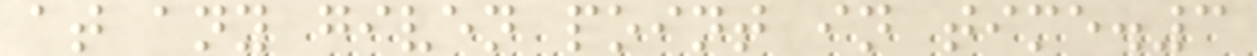at any given point in time.3
